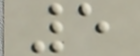5
